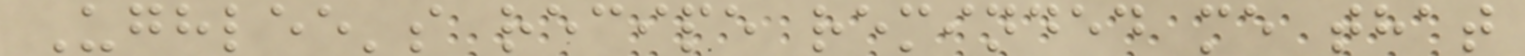Ughlee's recipe reminded me that
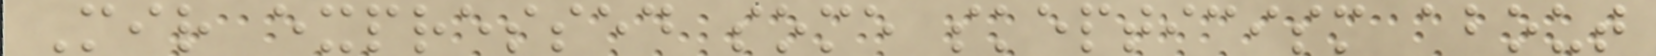Mir expressed some skepticism about
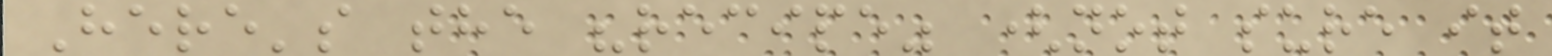Here's the "recipe" (not sure it
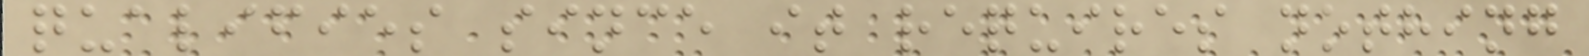qualifies since it requires nothing
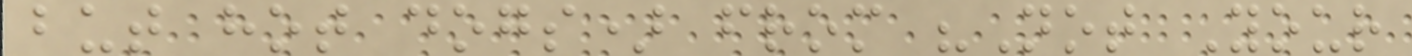but hot dogs) from "Not Your
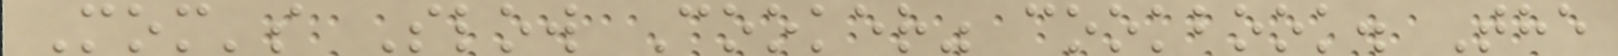Mom's Slow Cooker" cookbook. The
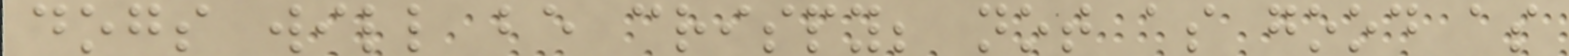dogs will be crispy; not as good as
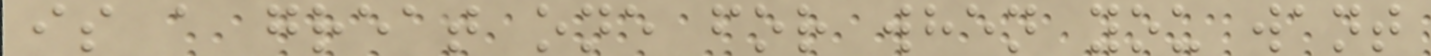is a great one for when you want
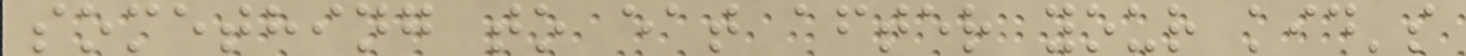something to eat after your kid's
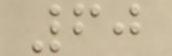60
